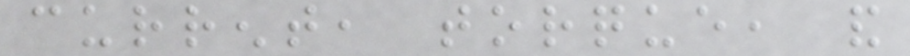current, torque, and
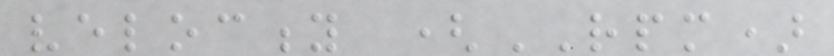velocity (RPM)
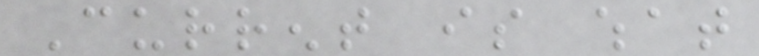Current is what
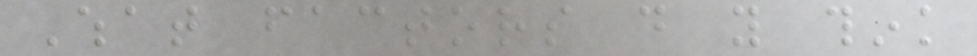What factors do you think
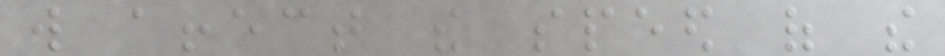will affect the speed of the
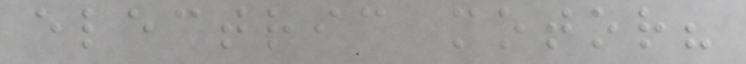electric motor?
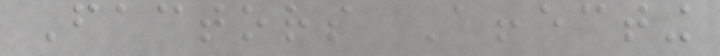Factors Affecting
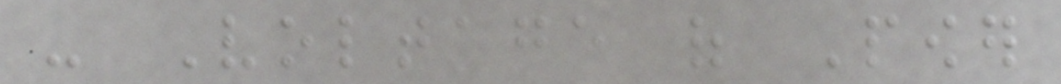- Voltage of Power
